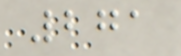271
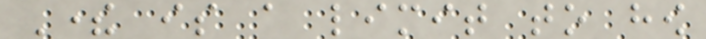There is a limit to how
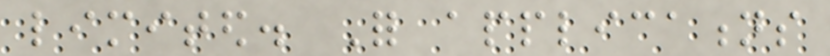limited. For applications
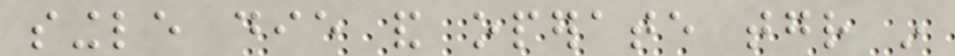single die and operate together in
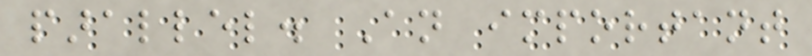parallel. An important
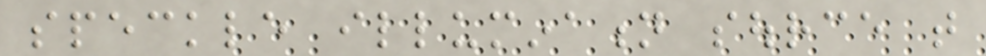speckle illumination source that
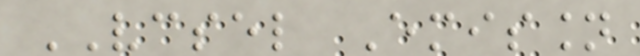VCSEL Emission
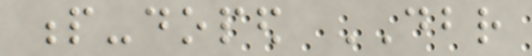p-doped DBR
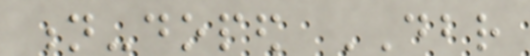n-doped DBR
